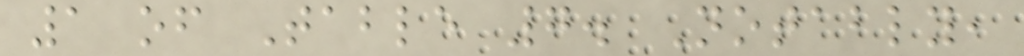1 of Table 7. Notably,
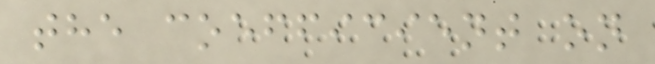the coefficient on
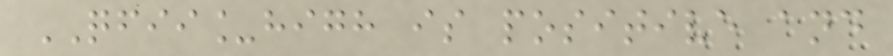QFII_high is positive and
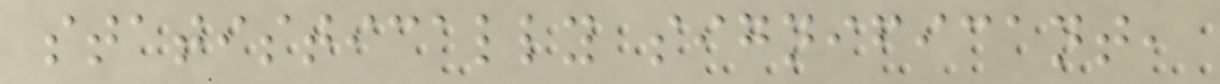statistically significant,
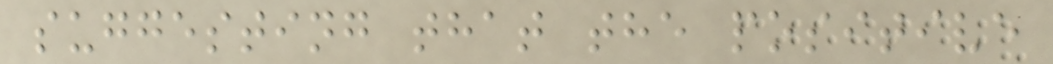suggesting that the positive
